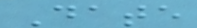Date
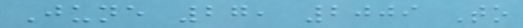June 27, 2009 To
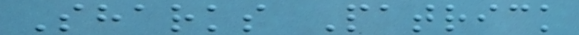Sharks Patrick
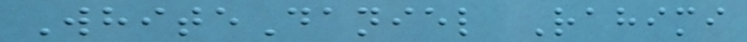WhiteDaniel Rahimi
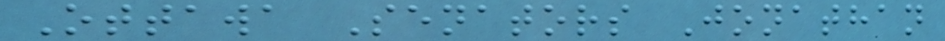Ottawa Senators Jonathan
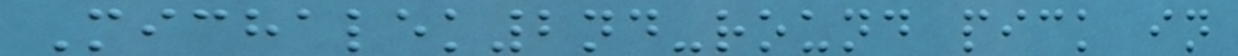Michalek2nd-round pick in
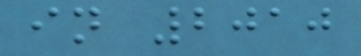in 2010
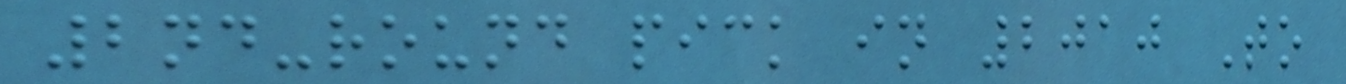2nd-round pick in 2010 To
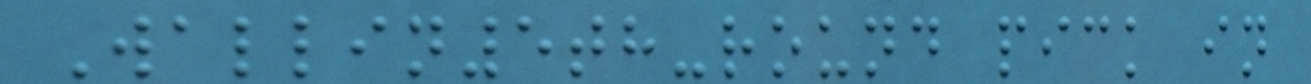Wallin5th-round pick in
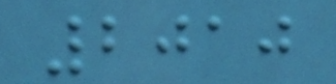2010
